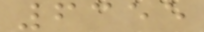6355
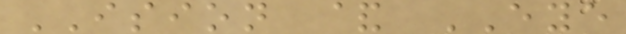ISION & EYE
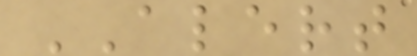ALERT
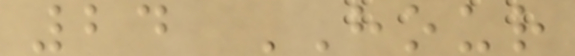24 HOUR
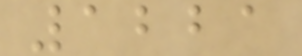1221
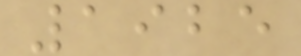1925
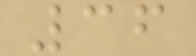36
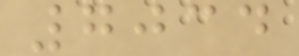7034
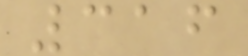316
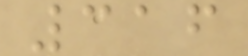316
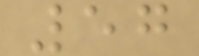57
